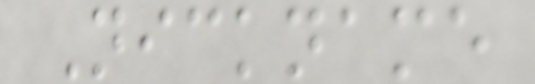Nickname
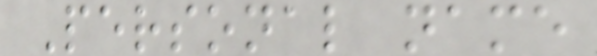Personal name
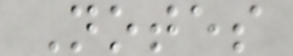Notes
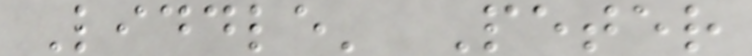Liddle' Peter
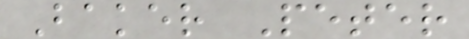Baker Peter
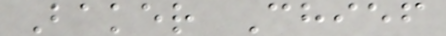Baker Chief
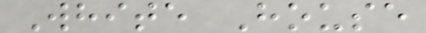White House
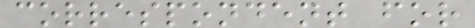correspondent for
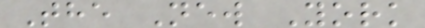The New York
